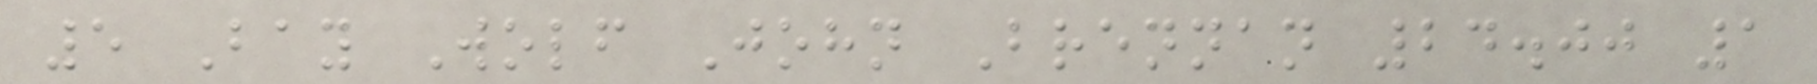5 Bay Wolf John Brennan 24.00 1
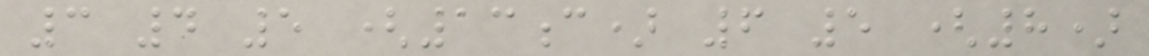3 4 5 (13c) 6 5 (8)
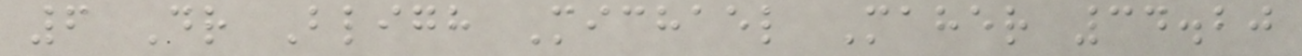6 Dr Bligh Michael Maher 34.20
